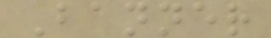Banner
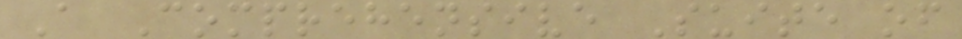A Comprehensive Suite of
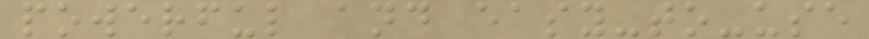powerful and easy-to-use
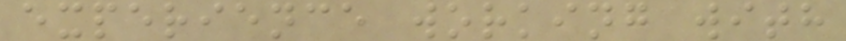experience working with
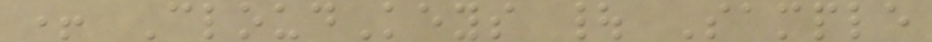+ CloudKeys | Sample
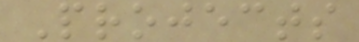Projects
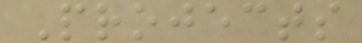Projects
